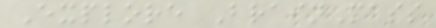Explore BrainMass
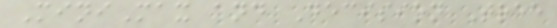MiniMax and Decision Tree
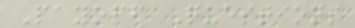Payoff Questions
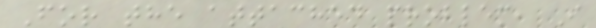For the attached problem, I
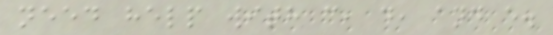need help with c, d, and e.
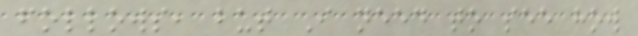follows, but I need to see how
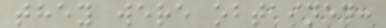they were obtained:
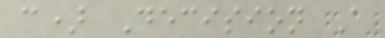c) Decision A
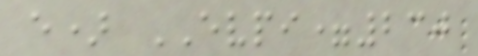e) EVPI=230
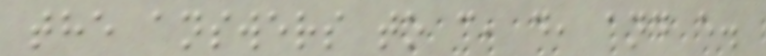the answers to c, d, and e.
